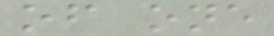of one
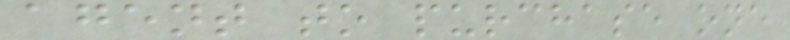agent to purchase one
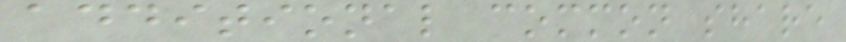additional common share
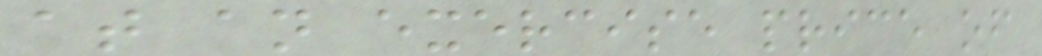at an exercise price of
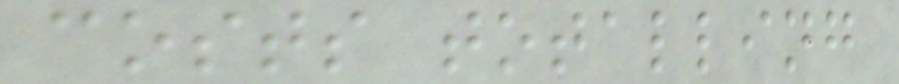costs totalling
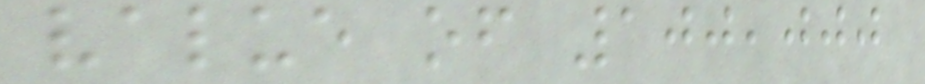value of 100,000
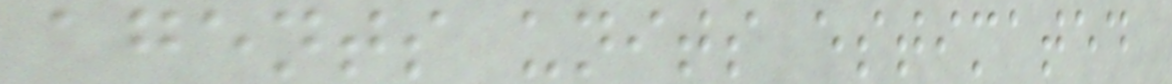agents units estimated
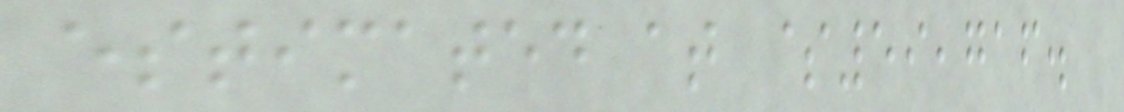estimated at $59,716.
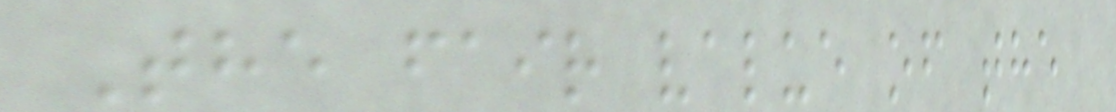The fair value of the
